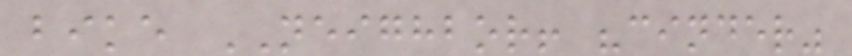bike NEIGHBOR! "cinder"
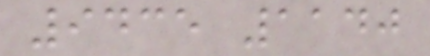9435 1140
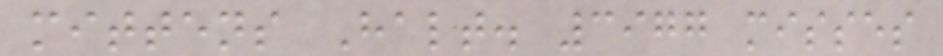mittens Halt. 3977 misses
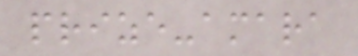prize-amara
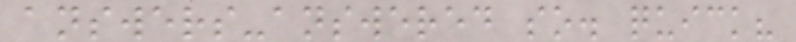answers-answered so. quick?
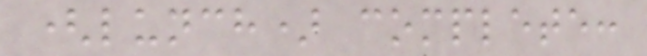(lunch) complete:
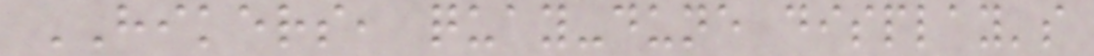HIKERS, quay-dune display's
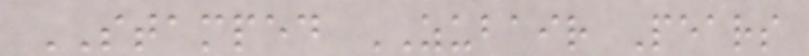STAMPED ZUBAIR Pears
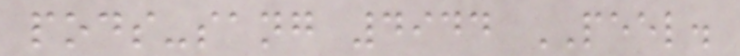pods-sang 4944 PEEL.
